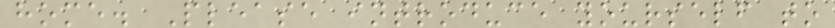home. Please introduce yourself to
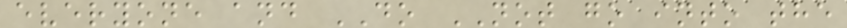everyone and DO NOT go into the
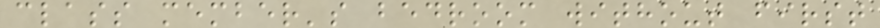class member's bedroom without first
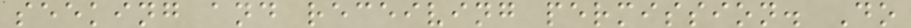seeking and receiving permission. Do
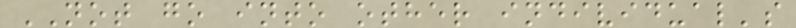NOT go into other individual's
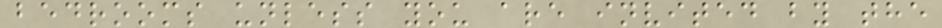bedrooms unless you are invited by the
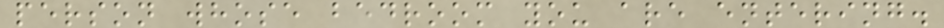person whose bedroom you are entering.
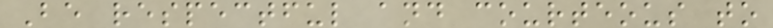Be respectful and courteous to
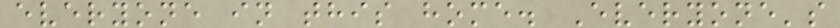everyone in this home. Everyone's
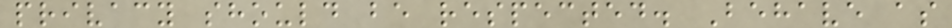privacy should be respected. Behave as
